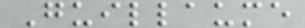Guillaume
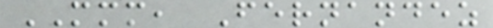MMM, Fernandez
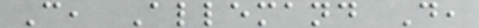C, Allemand D,
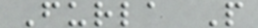Furla P
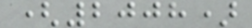(2008)
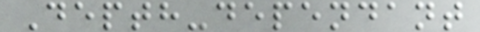Depth-dependant
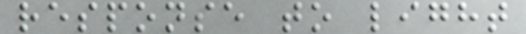response to light
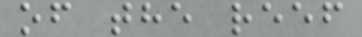of the reef
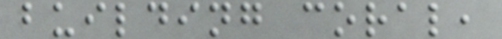building coral,
